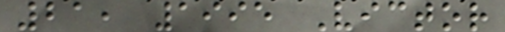21, 1995 Victor
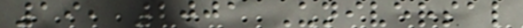19, 2001 Universal
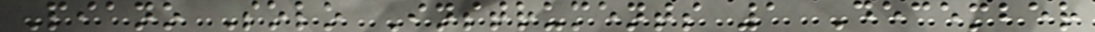Piano Solo Instruments 1 December
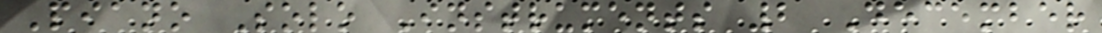Piano Solo Instruments 2 December
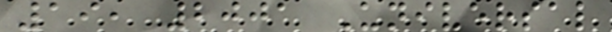19, 2001 Universal
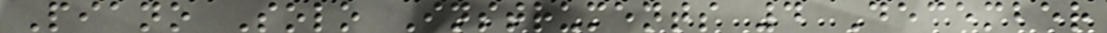Piano Solo Instruments 4 December
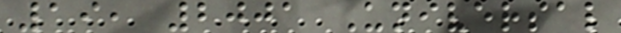19, 2001 Universal
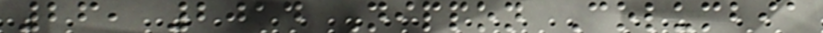26, 2014 Nippon Columbia
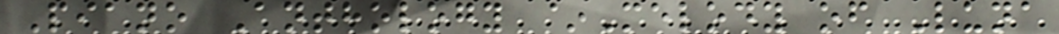Piano Anthology ~Melody of Luna
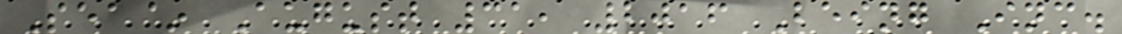Sea~ August 31, 2016 Being Inc.
